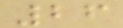26
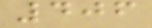406
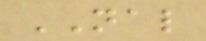NAL
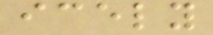icely
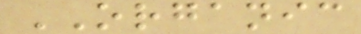ORGANIC
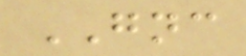GNC
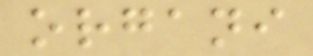organi
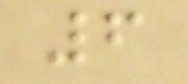6
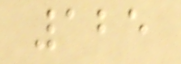125
